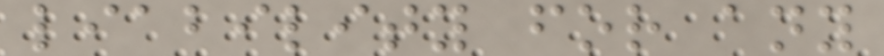liability for any
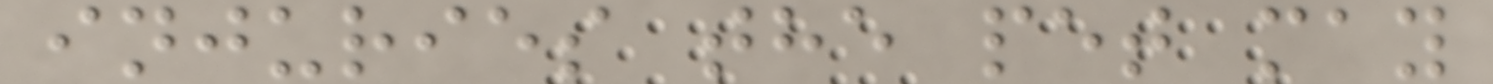injuries the pet may
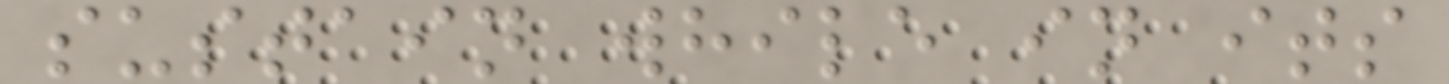sustain while in its
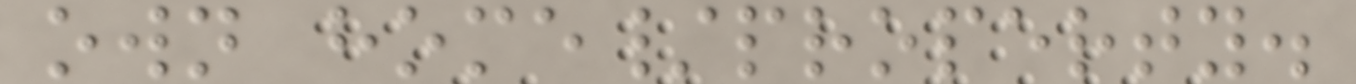own home/property.
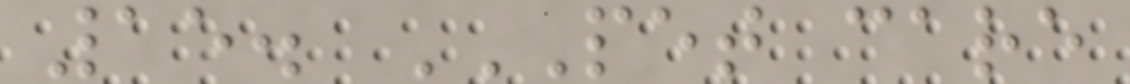15. PET CARE
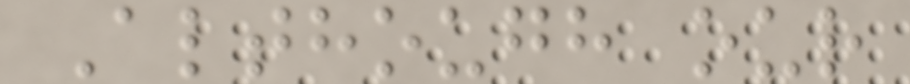Although our
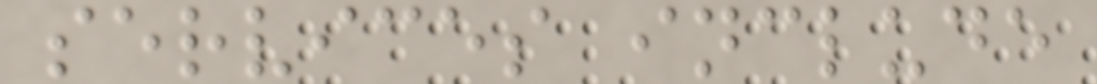services include
